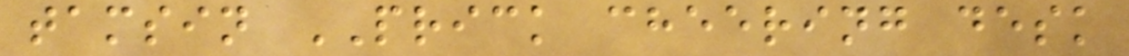tamsin PRICK cheering desk
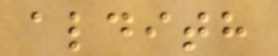aldith
